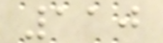110
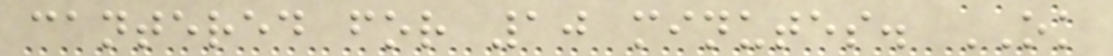cantered for 10 minutes. OK
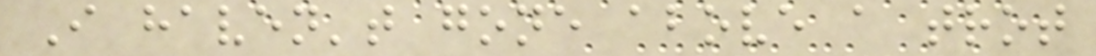I haven't gone above a trot
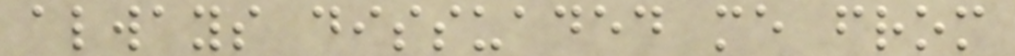always dissuaded me from
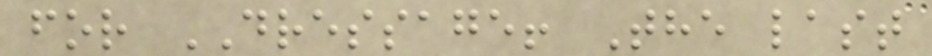for DRESSAGE! The last
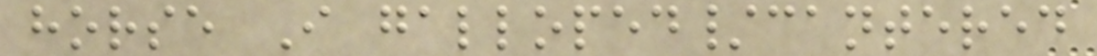horse I galloped/cantered
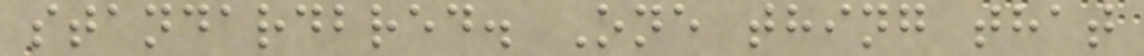standardbred. One thing that
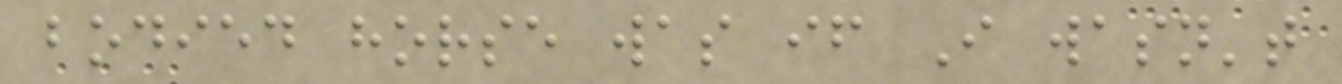bodied horse was if I wasn't
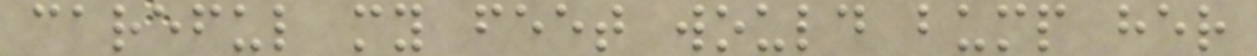careful my feet would bump her
